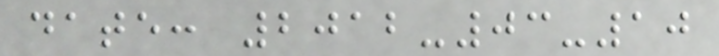date: 2012-03-10
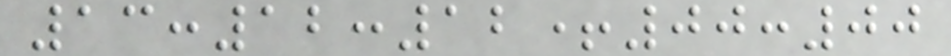13:12:12+00:00
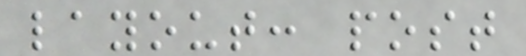layout: post
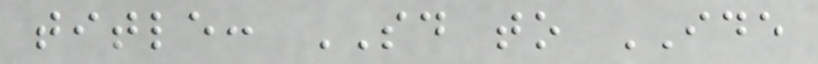title: SD to IDE
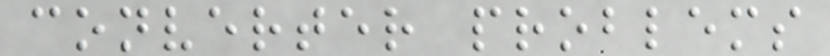converter problems
